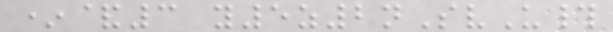*&3 y5z2nSvU#
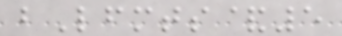bLfmts&5
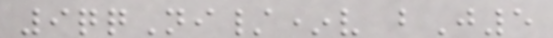9qqNi/*v bJ5
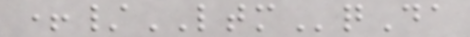+/LTMqDa
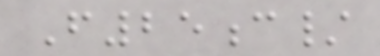F25c/
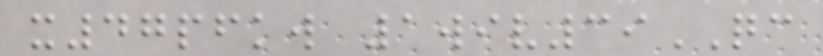x47pfkw 1wiv39QC
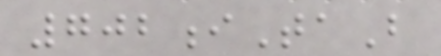702iTaB
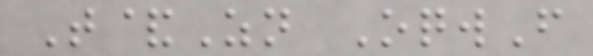T&Zn OqwF
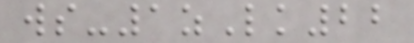ws-1zLk22
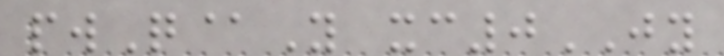pwQ@Y xc0JY
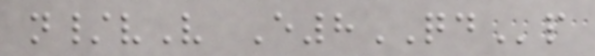n/vV E8QDp
